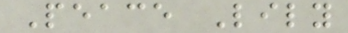Peace Lily
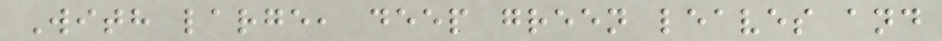With large, deep green leaves and
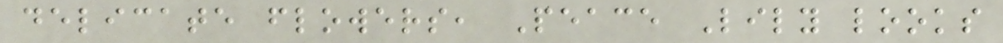delicate flowers, Peace Lily looks
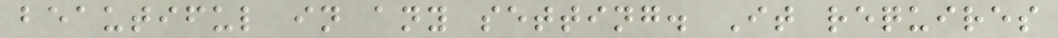beautiful in any setting. It requires
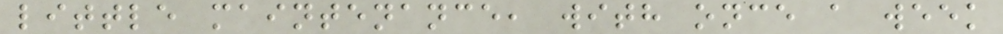little maintenance, with once a week
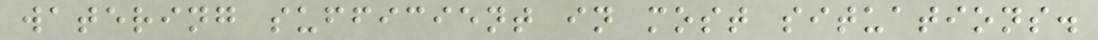watering sufficient in most situations.
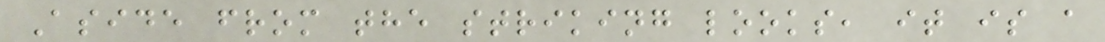Aside from the striking looks, it is a
